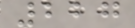227
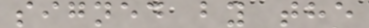signed by the
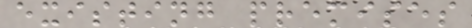existing premises
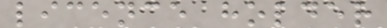licence holder
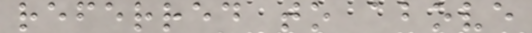referred to above
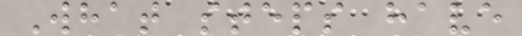What steps have
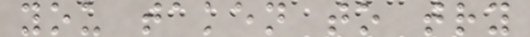you taken to try
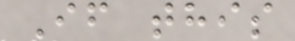If this
